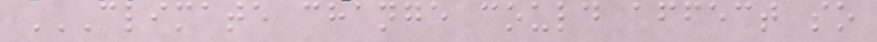CLIMATE CHANGE COULD AFFECT SO
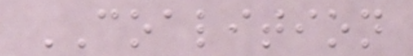COALITION
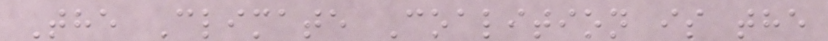The Climate Coalition is the
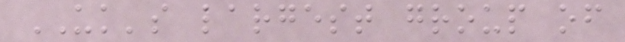UK's largest group of
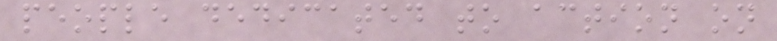people dedicated to action on
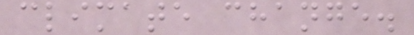climate change.
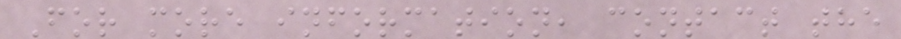For more information, contact the
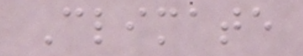Climate
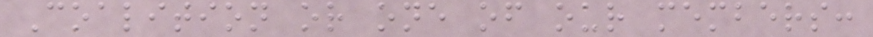Coalition or one of our members:
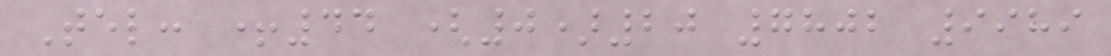Tel: +44 (0)20 7802 9989
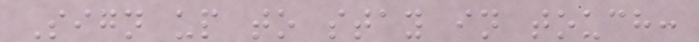Sign up to stay in touch:
